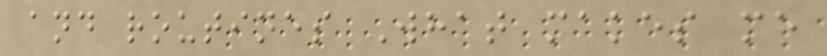and routines What makes me
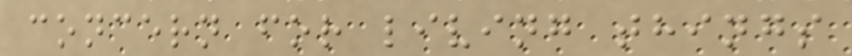concern for living things
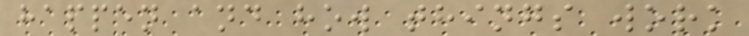happen and how things work
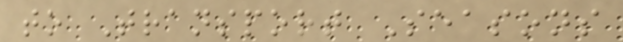to Transport Seasons
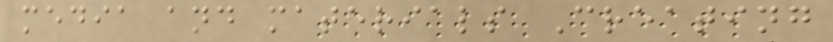media and materials Creating
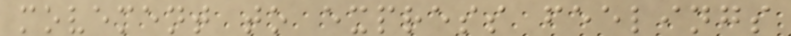movement to express feelings
